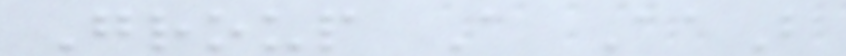Group A AaB
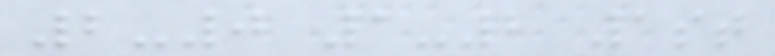2-0 1-2 1st
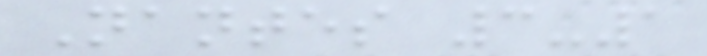Nantes 3-1
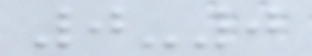0-0
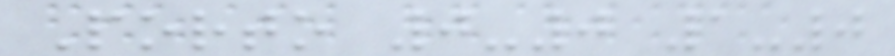Porto 0-0 1-0
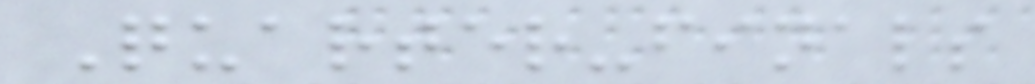Quarter-finals
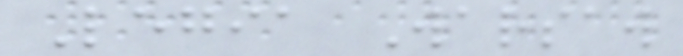Legia Warsaw
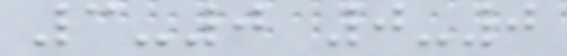3-0 0-0
